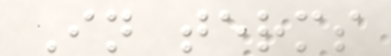In terms
